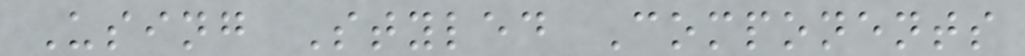Using Styled Components
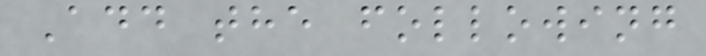Add the following
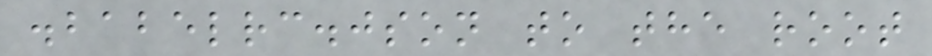.babelrc.json to the root
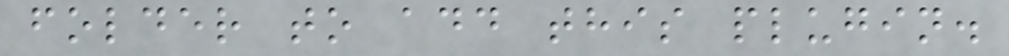folder to add this plugin.
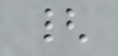{
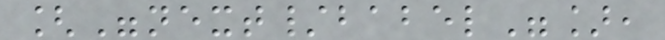["next/babel"],
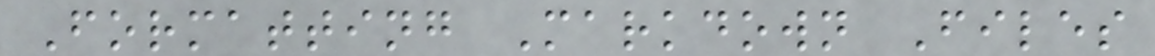Formatting Markdown Files
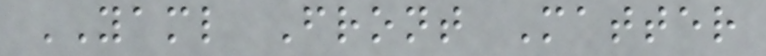YAML Front Matter
